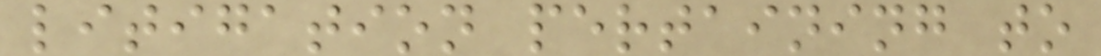litigation pertaining to
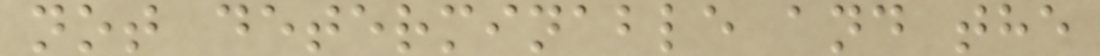not determinable and the
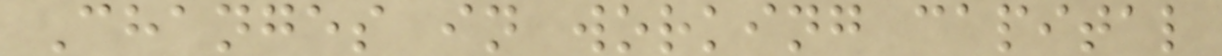Changes in working capital
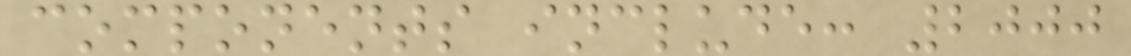components include: 2000
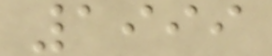1999
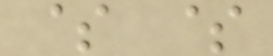$ $
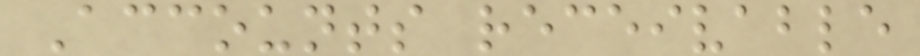Accounts receivable
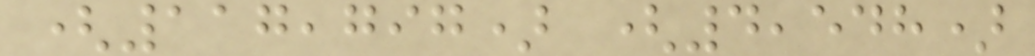(117,797) (4,548)
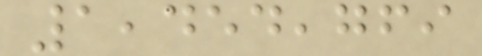1,454,769
